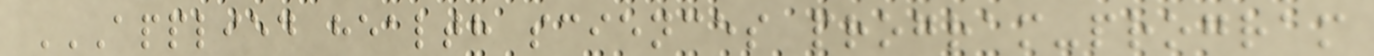APPLIED HEALTH SCIENCES PROGRAM-PROGRAM
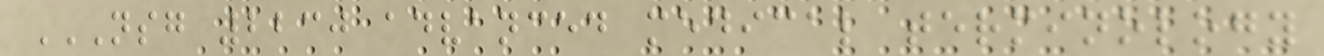NSG 2230 ADVANCED MEDICAL TERMINOLOGY
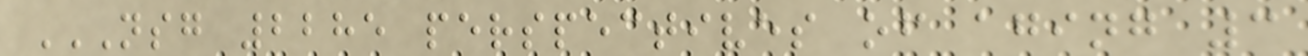NSG 2285 PERSPECTIVES OF AGING 3
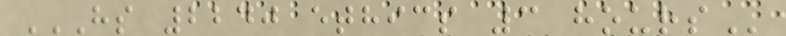HS 2240 ETHICS 3 HOURS
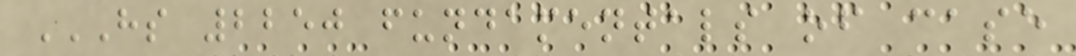HS 2250 FUNDAMENTALS OF CASE
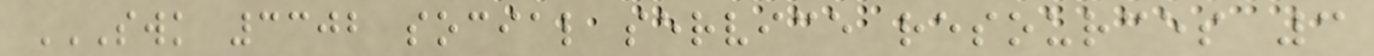SWK 3302 SOCIAL SERVICE RESOURCES 3
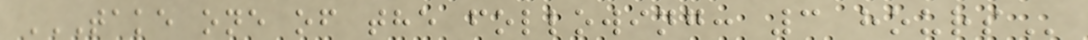TAKE ONE OF THE FOLLOWING: 3 HOURS
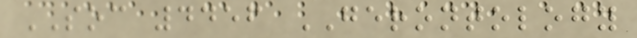SOC 4456 GERONTOLOGY
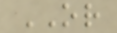OR
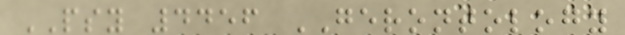PSY 4456 GERONTOLOGY
